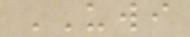UWI
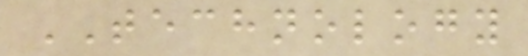TECHNOLOGY
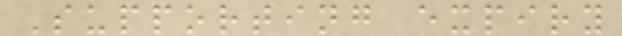Supporting expiry
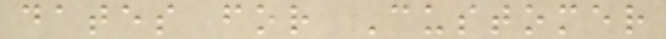dates for Customer
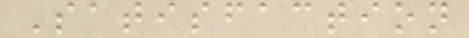Satisfaction
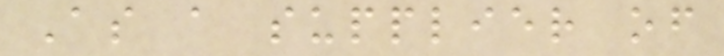As a supplier of
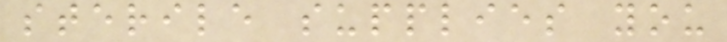sterile supplies you
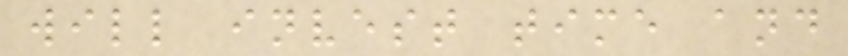will invest time and
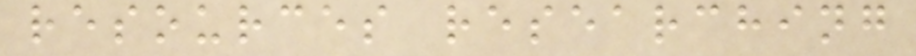resources researching
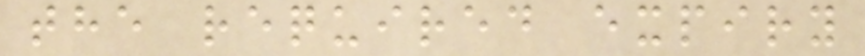the required expiry
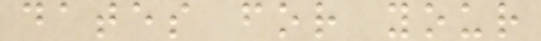dates for your
